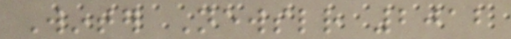Winter Newsletter 2012
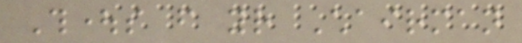Thoughts from your Chairman
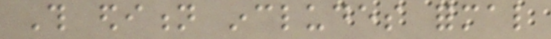This edition includes formal
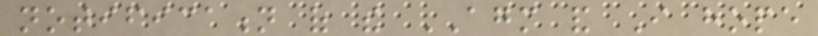notification of the AGM and I hope
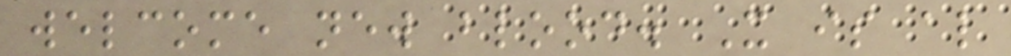welcome new blood. It is also
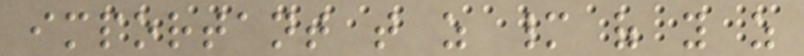important that as many of you as
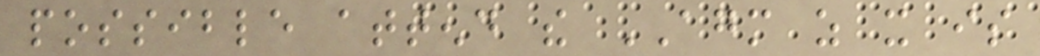possible attend the AGM as it is
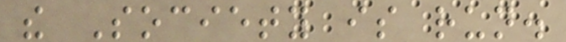the Society is run.
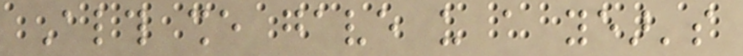Although she gave us a year's
